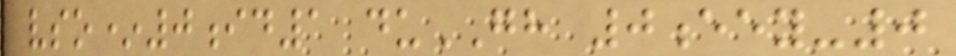vso*0id1 duGH 0eey-0
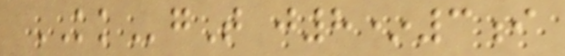KKgT j8*3i
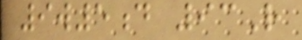9w5d 93R
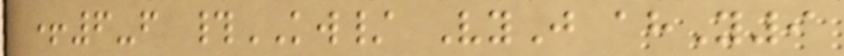+6-f #KW/ VyJ ahY9
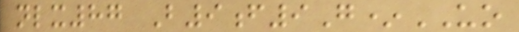nlx87 B9f9G*UO
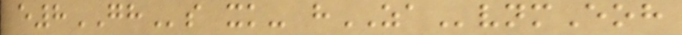e8GHs xk- hZAvnmEoh
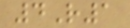4R1
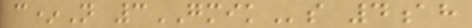c*N 3GMIKs 4ah
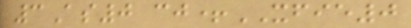3As0 cj+XFIE0
